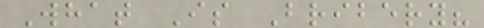What Is Bribery?
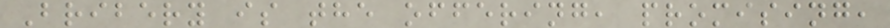Bribery is the offering, promising,
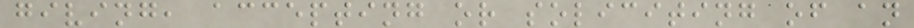giving, accepting or soliciting of an
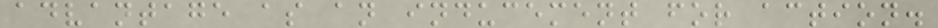advantage as an inducement for action.
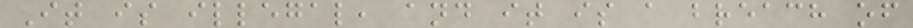It is illegal, and it is a breach of
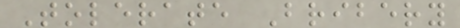Tolerate Bribery
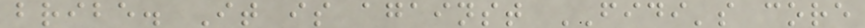bribe. It is against FIDI's core
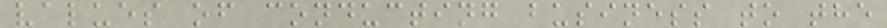values of conducting business to the
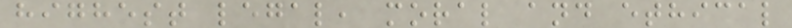highest legal, moral and ethical
